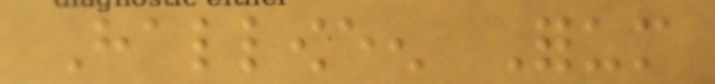Halloween Forum
